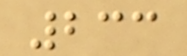233
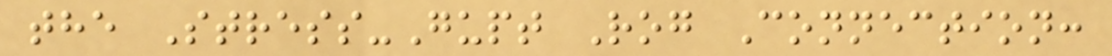the Stress-Gupt Rog Connection:
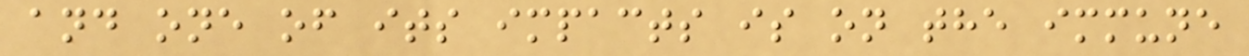and one of its impacts is on the immune
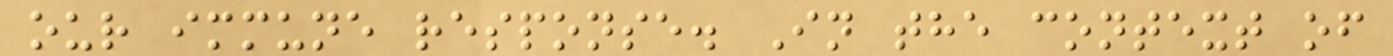our immune response. In the context of
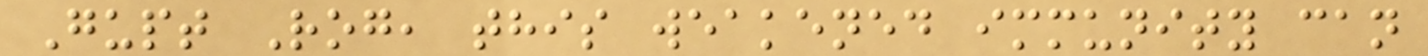Gupt Rog, this weakened immunity can
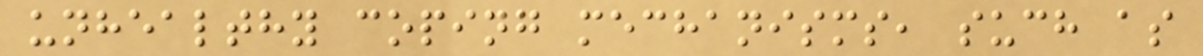unhealthy coping mechanisms, such as
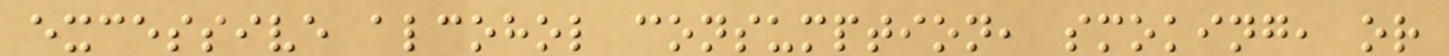excessive alcohol consumption, smoking, or
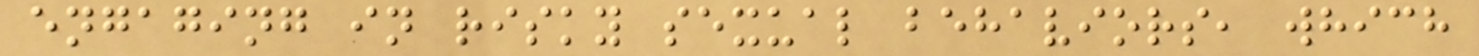engaging in risky sexual behaviors, which
